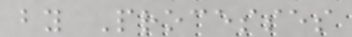by Processes
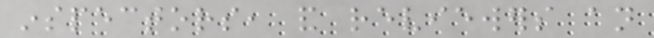inspectors, and reviewers an
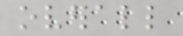overall
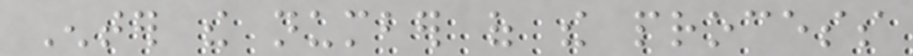Enter the number of the process
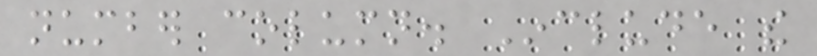number column. Include the
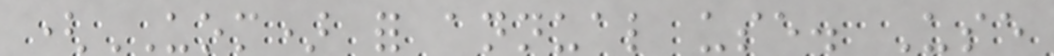(UOM) for annual use. Use
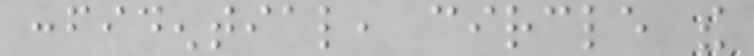confidential, circle the
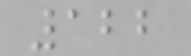122
